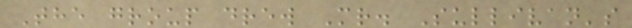The group drew Mr. Sullivan's
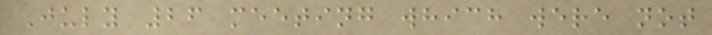July 26 meeting which were not
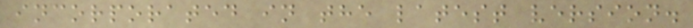incorporated in the latest version.
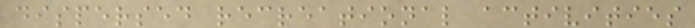dispersed recreational activities
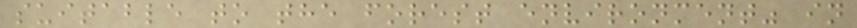suitable to the forest environment" in
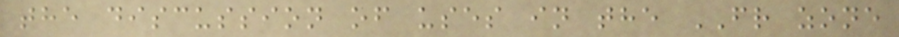the discussion of uses in the FR zone
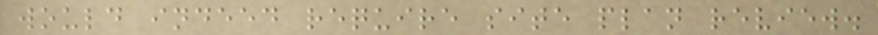would indeed require site plan review.
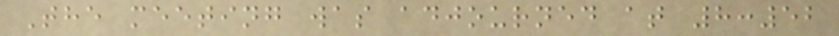The meeting was adjourned at 8:52
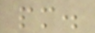pm.
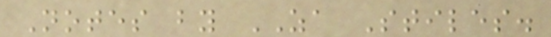Notes by ZA Stiles.
